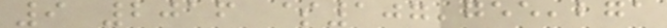9 2016 $107,755,271
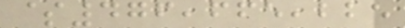$476,665,225
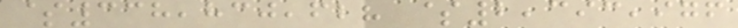$338,830,628 $2,393,976
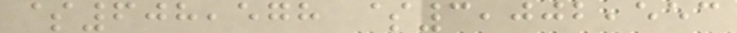$608,578 $3,002,553
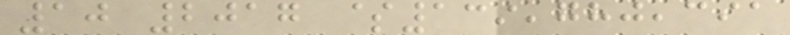10 2017 $139,780,391
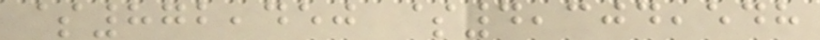$872,450 $4,304,548
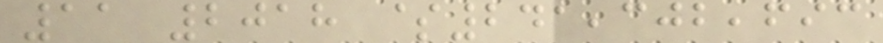11 2018 $241,302,693
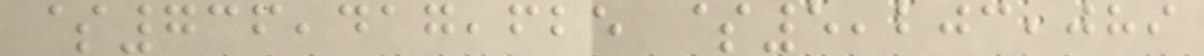$736,417,625 $5,203,089
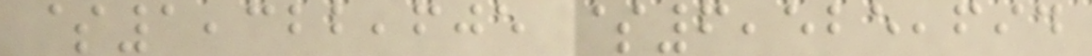$1,322,605 $6,525,694
